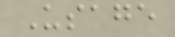Usage
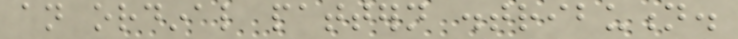an ordinal pattern distribution.
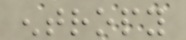entropy
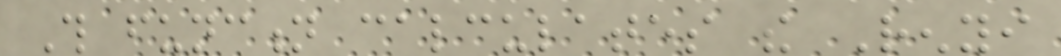This function calculates the Renyi
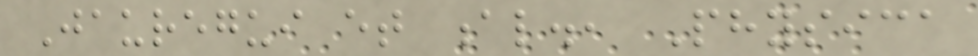Jauregui et al., Physica
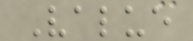Value
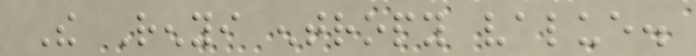The Renyi entropy value.
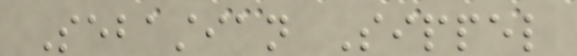Sebastian Sippel
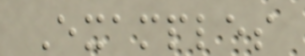Examples
